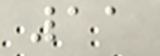11
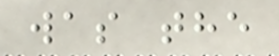was the
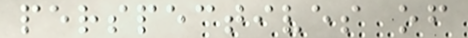perspectives of
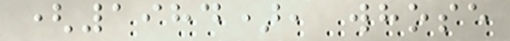(1984), whose
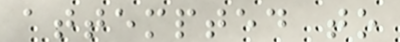attempted to
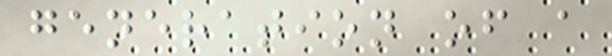generation of a
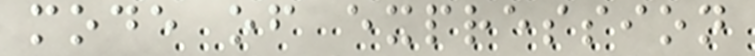mode of expression
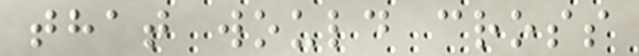that would cross
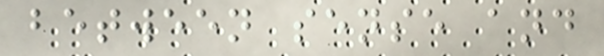between sense and
